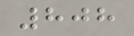808
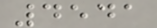4541
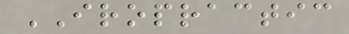IROPRACTIC
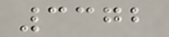3372
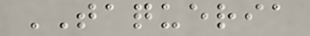TAQUERIA
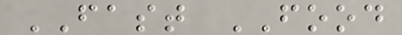FAST FOOD
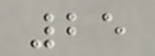25
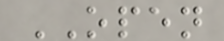OPEN
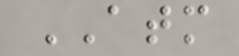ATM
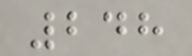248
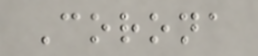Corona
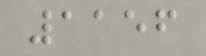1156
